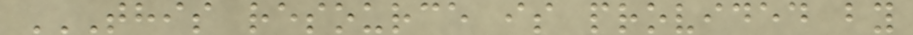THIS RESOURCE IS PROVIDED BY
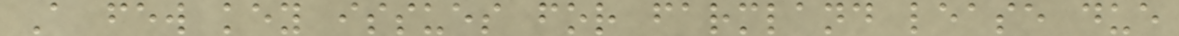A few key issues for farmland lease due
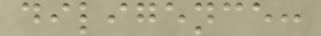diligence:
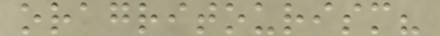oragritourism?
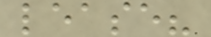lease?
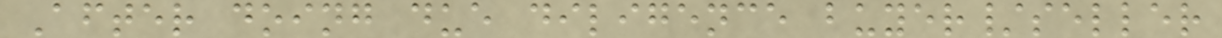After doing due diligence buyer/seller
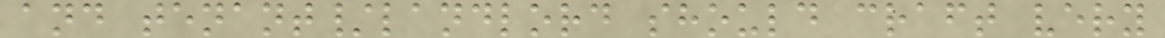and tenant/landlord should craft very
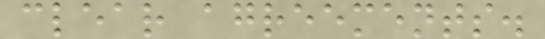clear agreements.
